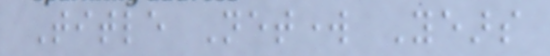Title Network Years
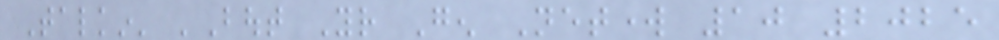Talkin' 'Bout Your Gen Network 10 2025
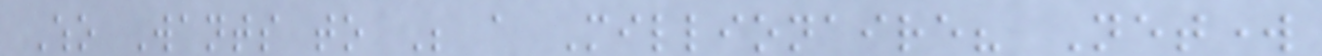Who Wants to Be a Millionaire? Network
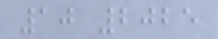10 2025
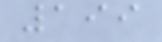199
